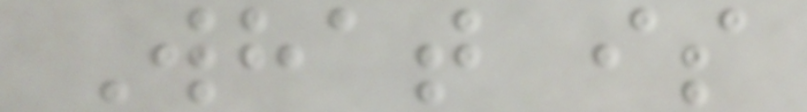What is
